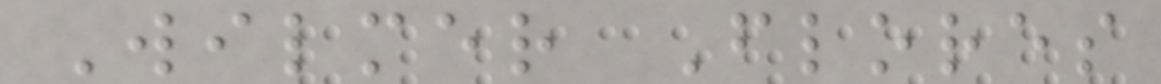Wilmer Flores
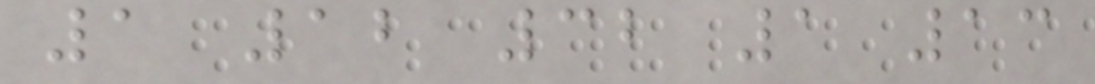1 12 32 1 13
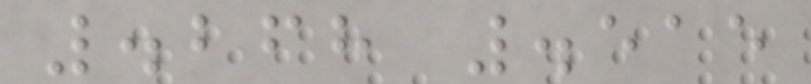.268 .515
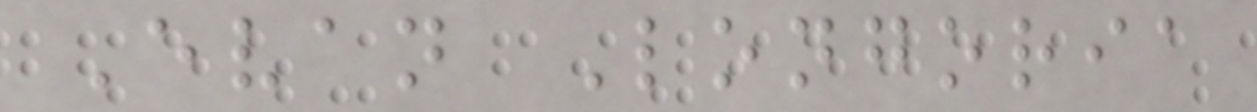Evan Longoria
